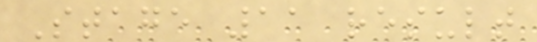Stage 11 result
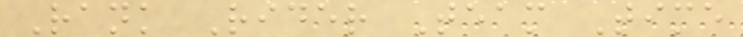Rank Rider Team Time
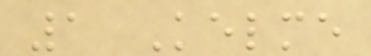1 Kelme
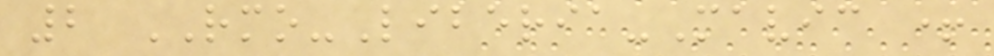2 RMO-Liberia-Mavic +
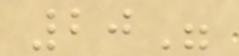20"
